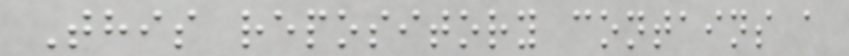This repository contains a
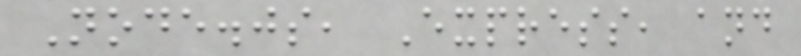Node.js, Express, and
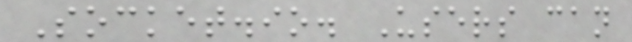Socket.io. Users can
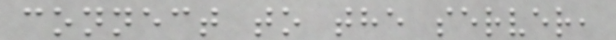connect to the server,
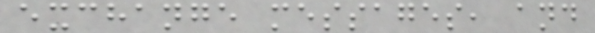exchange messages, and
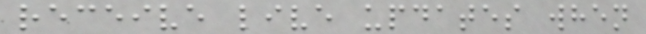receive live updates when
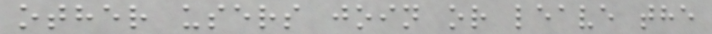other users join or leave the
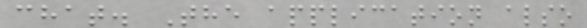chat. The application also
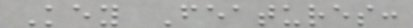Key Features:
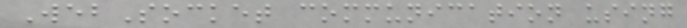WebSocket communication using
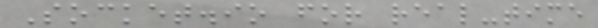Socket.io for real-time
